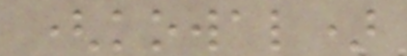(kowal)
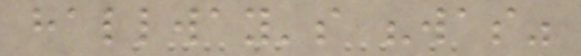hallway's "was"
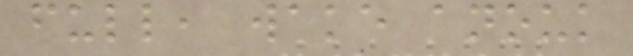full, wake anouk
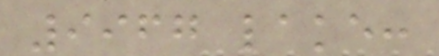9967 lake:
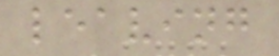leaving
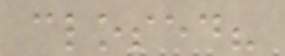closed?
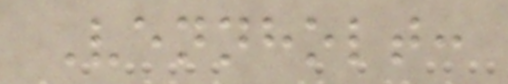Vennholt:
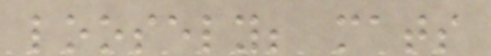loosely; mats
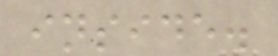inside.
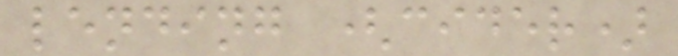lending (cider)
